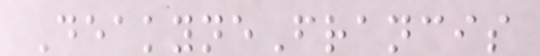DeakyneFrancis
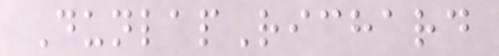DunlapRichard
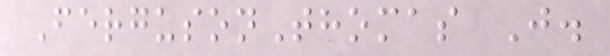FergusonThomas J.
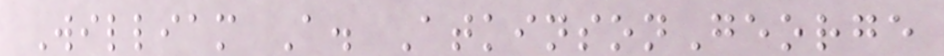William A. AtkinsonGeorge
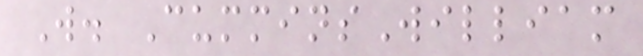W. CumminsWilliam
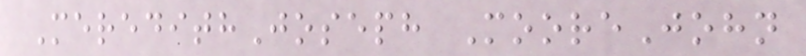MeredithJoseph MooreJohn
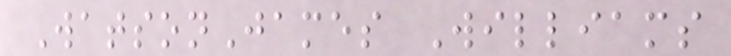WatsonJames Williams
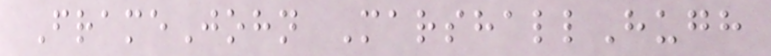FrameJohn MarshallHugh
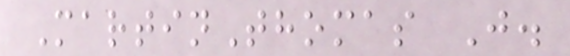MartinThomas J.
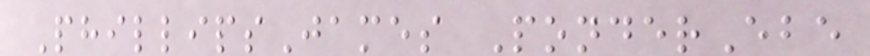PhillipsJames PonderEbe
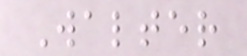Walter
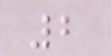2
